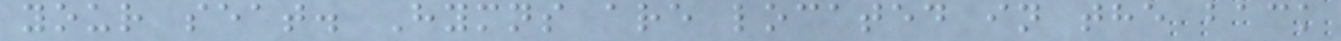your seat. Hymns are located in the back
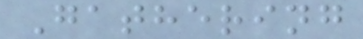Gathering
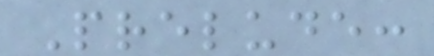Prelude:
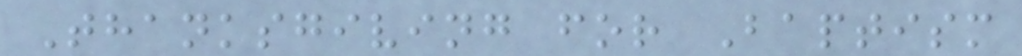Thanksgiving for Baptism
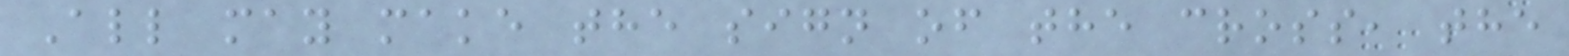All may make the sign of the cross, the
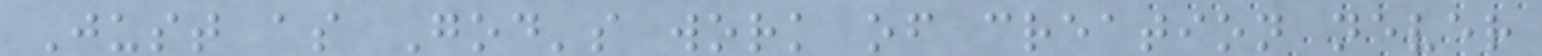Just as God's work of creation never
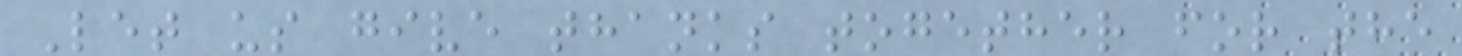Let us give thanks together for the
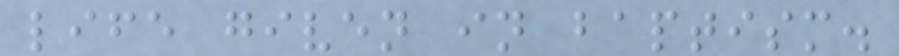life given in baptism.
